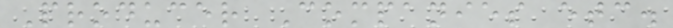Producer Companies etc.
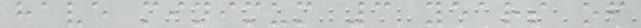have minimum 3 years of
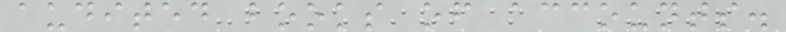audited books of accounts.
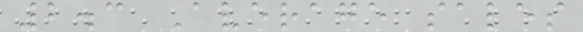2.3 Average sales
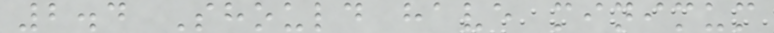2.4 Should have minimum
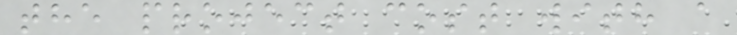the project cost with a
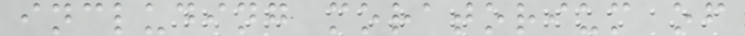including moratorium of
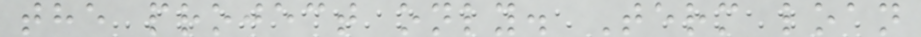the project only. Term loan
